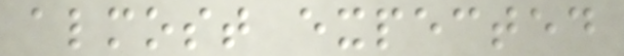almost expected
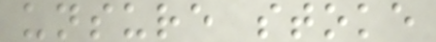unsure stoke
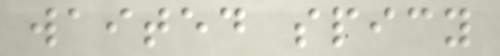waited spicy
